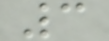3
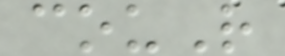couR
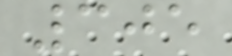305
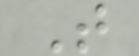T
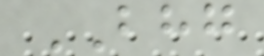BHG
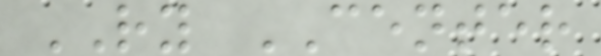RY CENTER
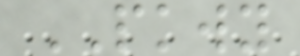PKWY
